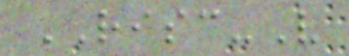RISC-V
